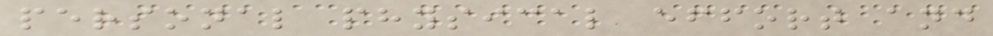personal physical effort and
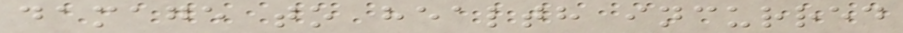damage to health incurred
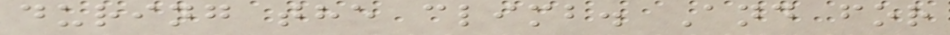during the climb. And for
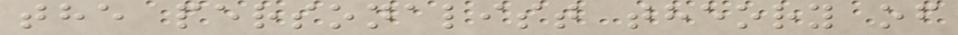the personalist theory of
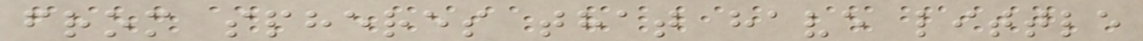from spheres that have little
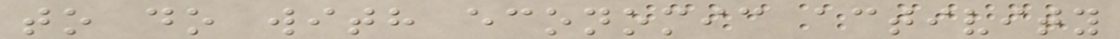to do with economic activity
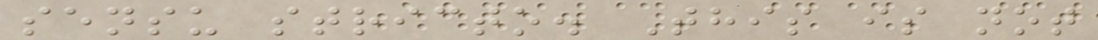sensu stricto. This is not
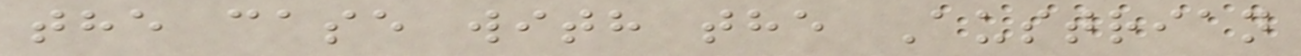the case with the Austrian
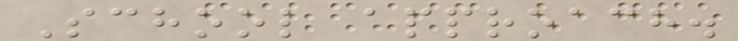School approach.
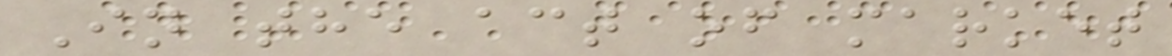In the act of market
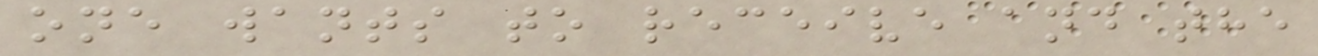one wants to receive and the
